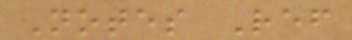Notes Ref
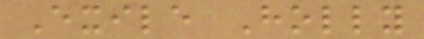Exile Holly
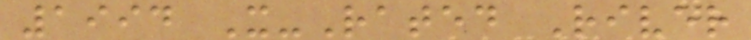1994 X-Rated River
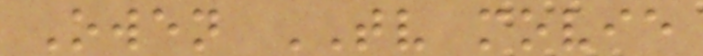Owen TV movie
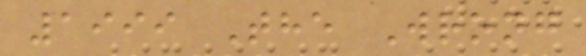1999 The Wrong
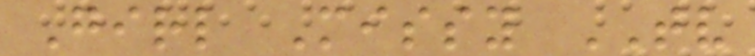Girl Missy TV
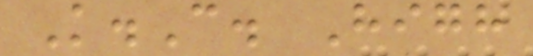K.C. High
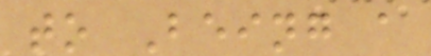to Being a
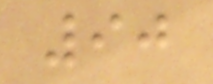90
